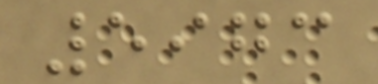5973
